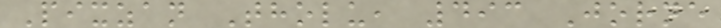Pixzan Tholu, 493 Jorne
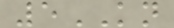5KN
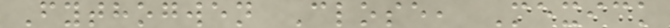Fythogwen Close, Mexick
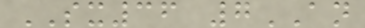SX36 7AN
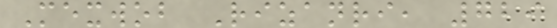Mexwob Rizanri, 729
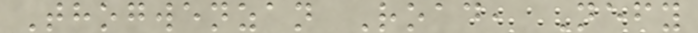Thogwenzan Road, Nefy
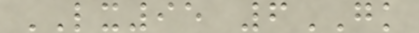LX95 6GK
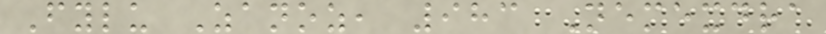Fylu Zanoz, 983 Nemexdra
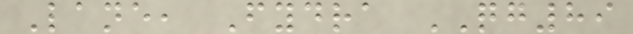Lane, Fydra QG89
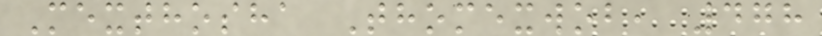Mexthosha Thomexwob, 478
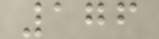176
